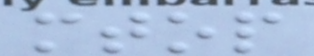mtop
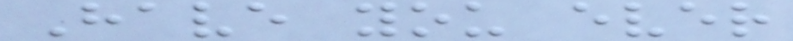Have you ever
